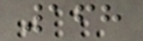168
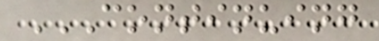CONTINUING
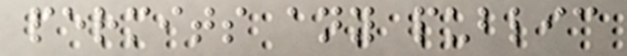permits any public
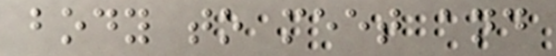body to meet and
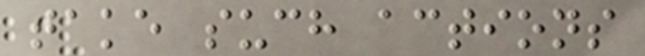take such actions
